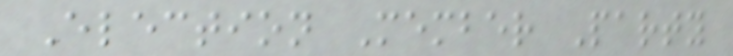Election Member Party
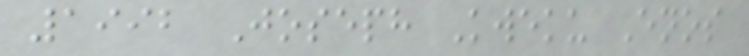1992 Joseph Kweku Enos
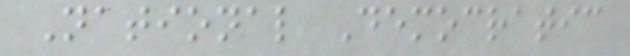National Democratic
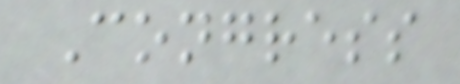Congress
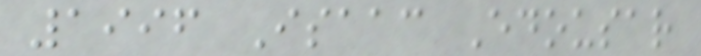1996 Isaac Edousar
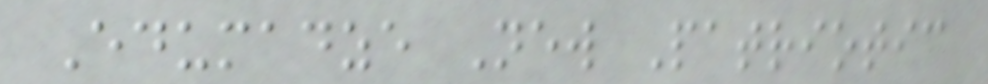Edumadze New Patriotic
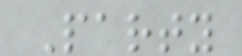Party
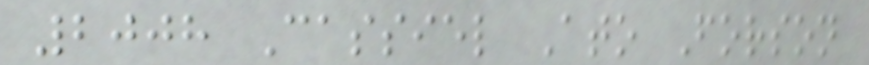2008 Cassiel Ato Forson
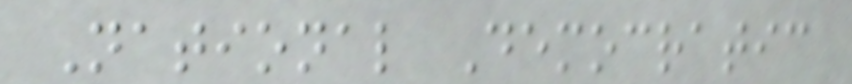National Democratic
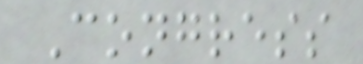Congress
